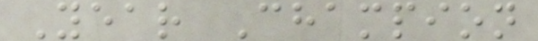Year Champion
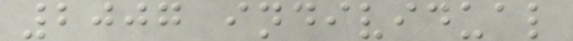2007 individual
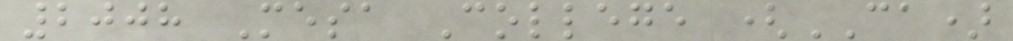2008 Mesa College (CA)
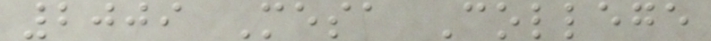2009 Mesa College
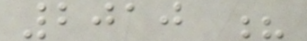2010 ?
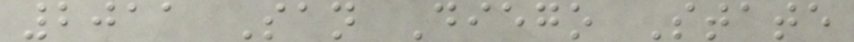2011 San Diego State
